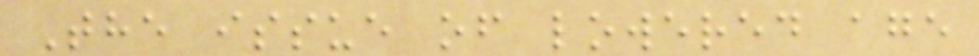The issue of lowered age
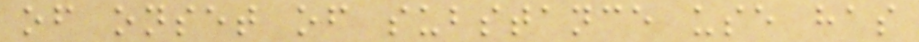of onset of substance use has
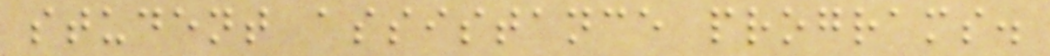student assistance programs.
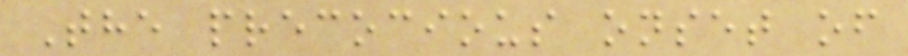The precocious onset of
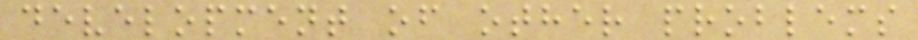development of other problems
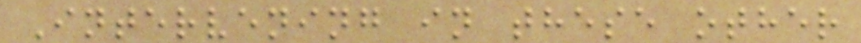Intervening in these other
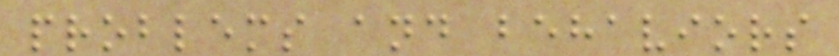problems and behaviors
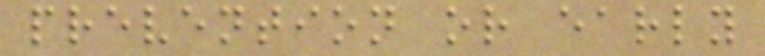prevention or early
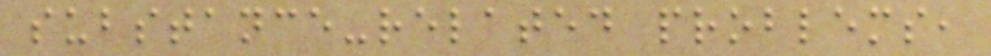substance-related problems,
